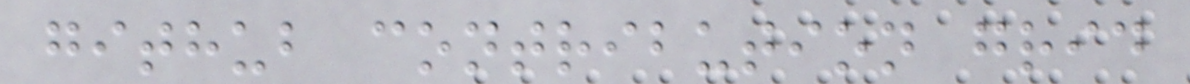github contribution grid
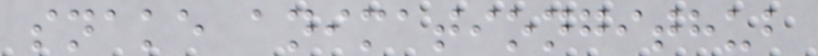snake animationgithub
